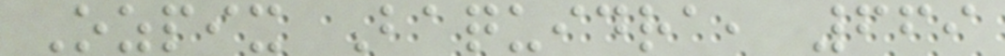Ozpix Baquidra, 669
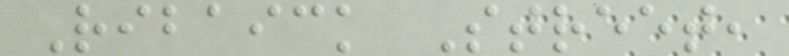Ribaick Street,
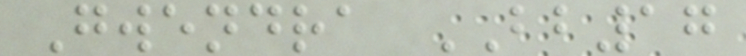Gwendra BB17
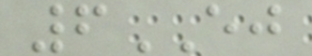6EJ
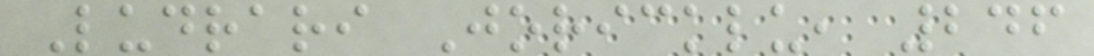Ludrari Joricklu, 246
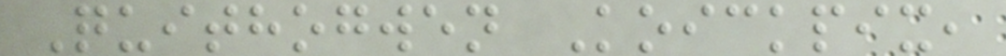Quithogwen Koickpix,
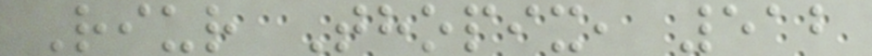Riur Thopix, 512
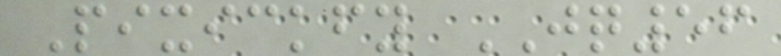Pixickfy JQ56
